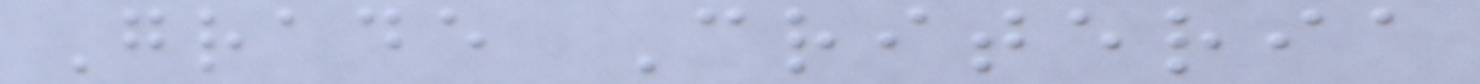Grade Criteria
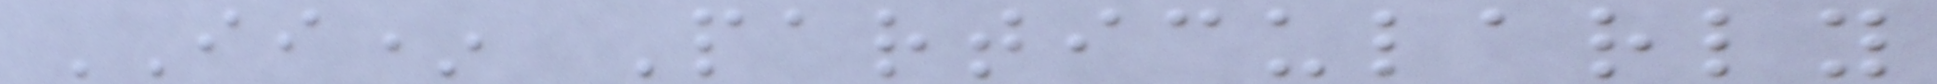II* Particularly
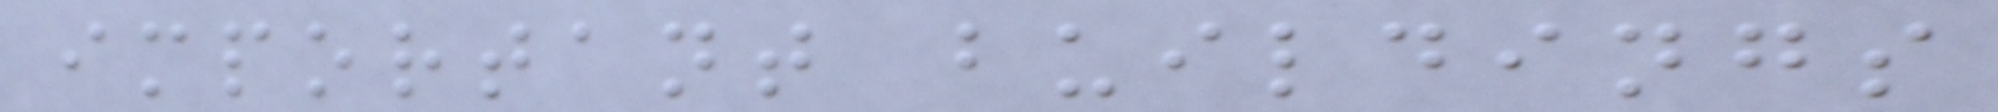important buildings
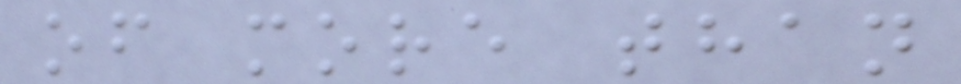of more than
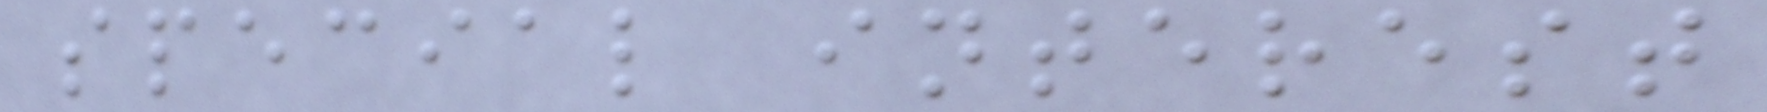special interest
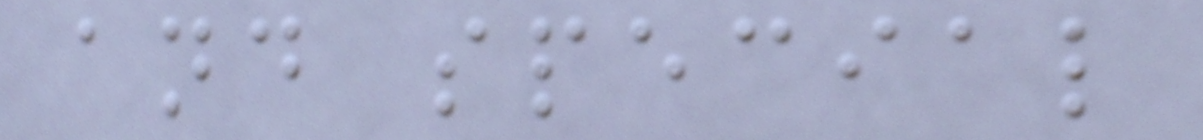and special
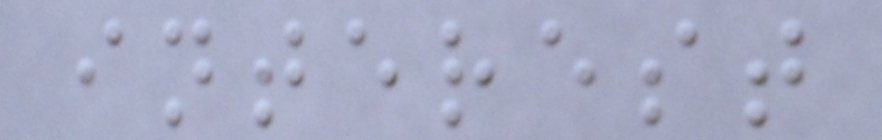interest
